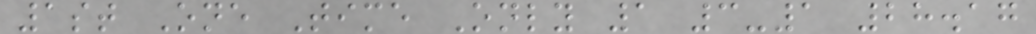1st One Time Only 1 3-1 28.17
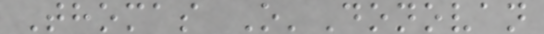Thomas O'Donovan
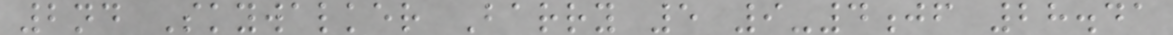2nd Skywalker Barry 5 9-4jf 28.41
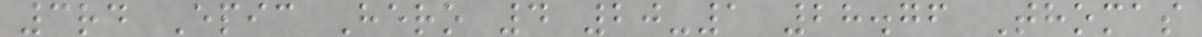3rd Epic Hero 4 20-1 28.76 Thomas
